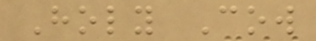Holy Cow
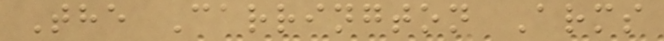The Carrington Arms
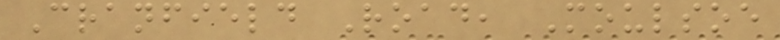Cranfield Road, Moulsoe
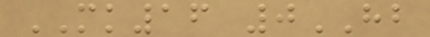MK16 0HB
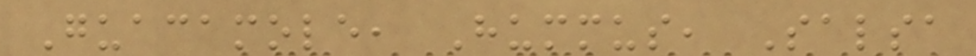Guacamole, Hummus, Salsa
